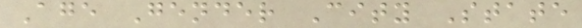Age Gender City State
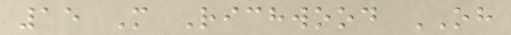15 M Richwood OH
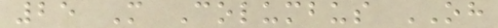25 M Columbus OH
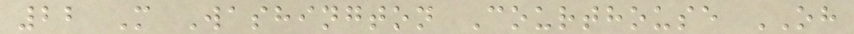22 M Washington Courthouse OH
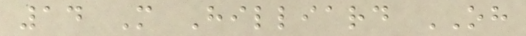14 M Hilliard OH
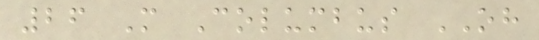26 M Columbus OH
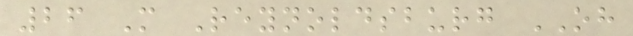26 M Reynoldsburg OH
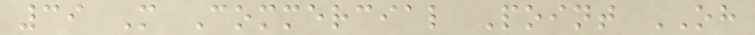39 M Commercial Point OH
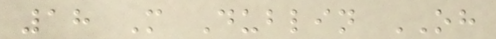18 M Dublin OH
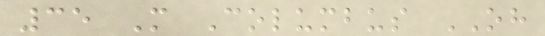35 M Columbus OH
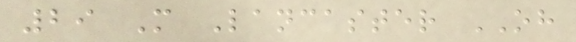29 M Lancaster OH
